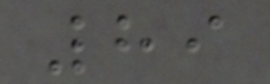89
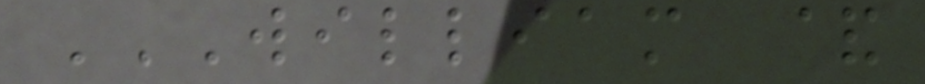WILLIAM &
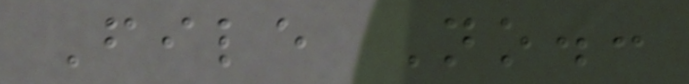File No.:
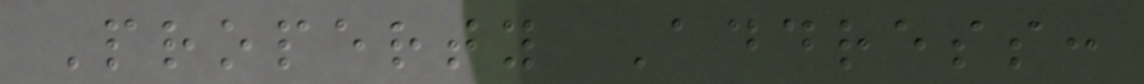Property Address:
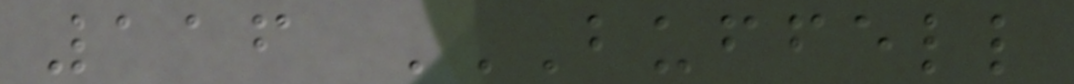116 BUFFELL
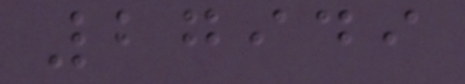27949
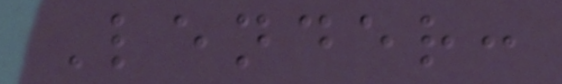Lender:
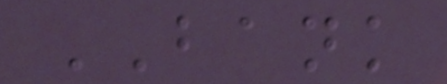BANK
